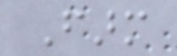Farm
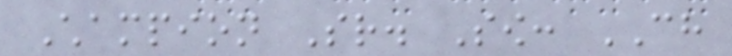Champion Sr. Sow: CH
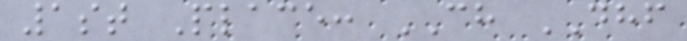1st Place: CH DHF
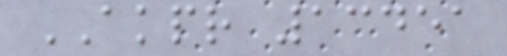AKPR 13451
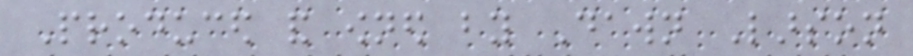Produced and owned by Dawn Larson
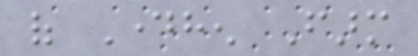of Dayhen Farm
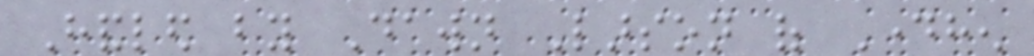Handled by Dawn Larson of Dayhen
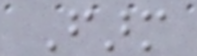Farm
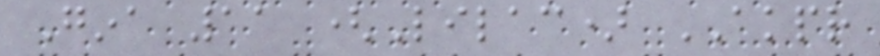Gina 11 (Lilac) AKPR
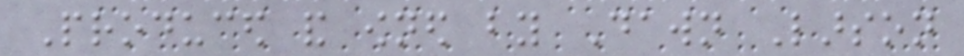Produced and owned by Dawn Larson
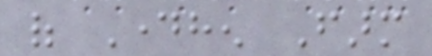of Dayhen Farm
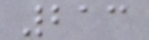213
